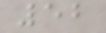52
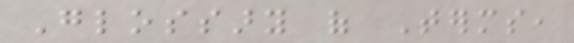Glossary of Terms,
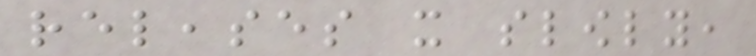releases it slowly,
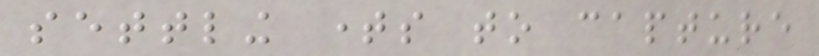settling times to capture
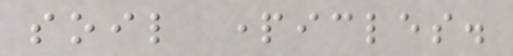soil particles.
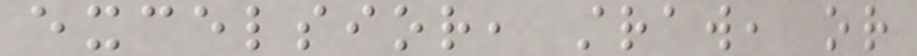excelsior, straw, or
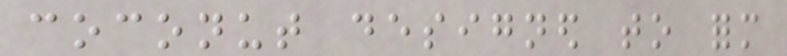coconut designed to form
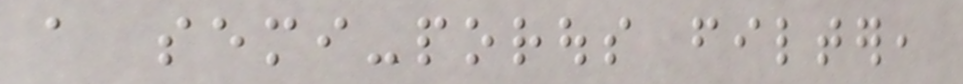a semi-porous filter,
